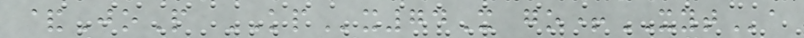&JoP KPx74X go+XYTa
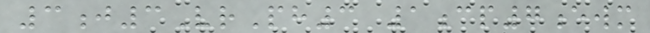3j3VrPh3 1cp7ewm
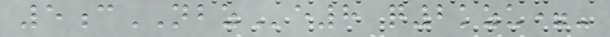5cNBZe8 q2kzu=-
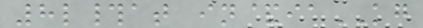8l#at in&iaKG
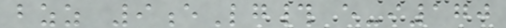bzz 9eLg# e-i170
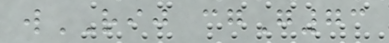wRIJ cgG73
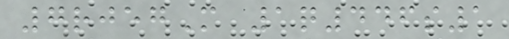7rjegM 1q446s1
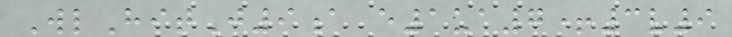WlHitJ9a e1ua7+3v9
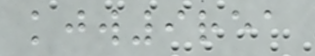kjw9rea
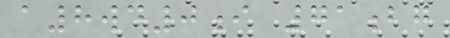a8wd0i 71bg
